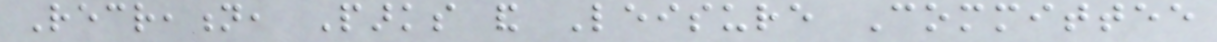Recreation, Parks and Leisure Committee
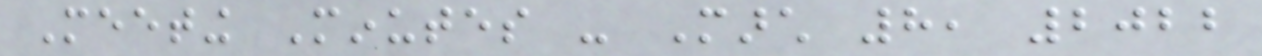Meeting Minutes - March 8, 2022
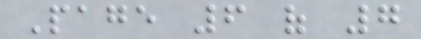Page 6 of 7
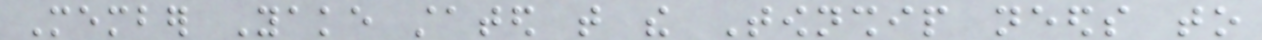Member Yake stated that the Township needs to
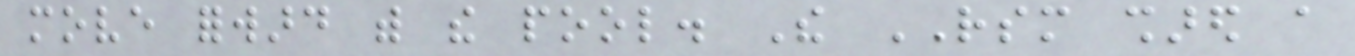move forward with the pool. The RSM shared a
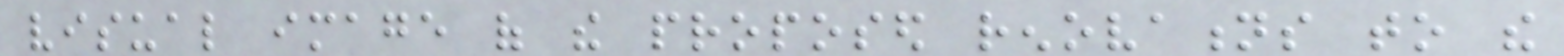visual image of the proposed renovations to the
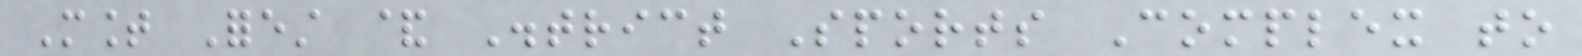Mount Forest & District Sports Complex to
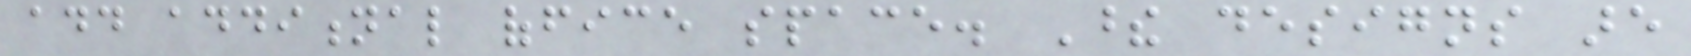add additional office space. These designs are
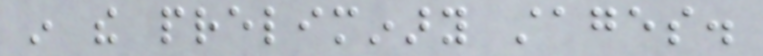in the preliminary stages.
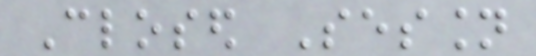Closed Session
